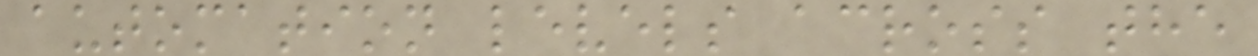automation levels across the
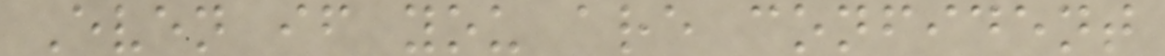Even if you are confident
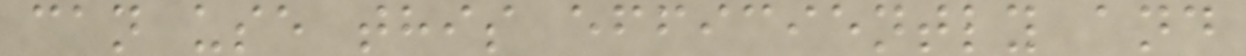can use this efficiently and
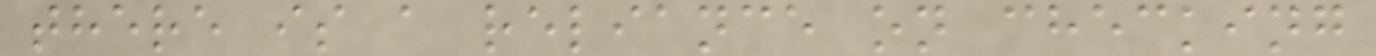there is a reliance on checking
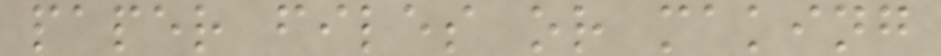paper files or making
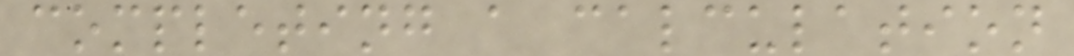completing a calculation
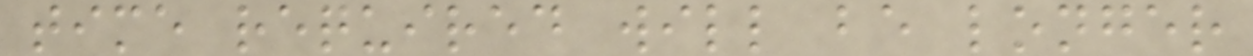time required will be longer
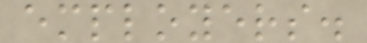employers.
